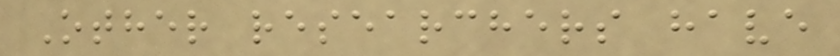Other researchers have
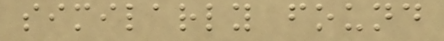similarly found
